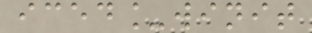iced_winit
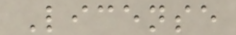License
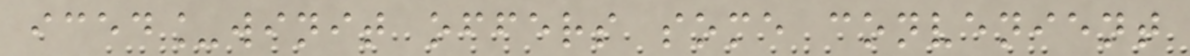iced_winit offers some convenient
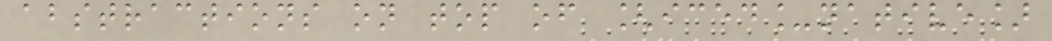abstractions on top of [iced_native]
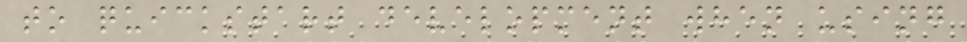to quickstart development when using
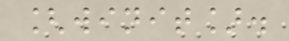[winit].
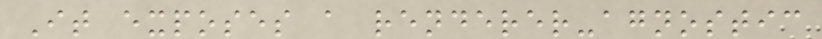It exposes a renderer-agnostic
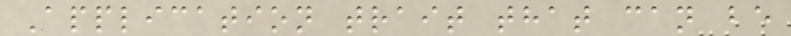Application trait that can be
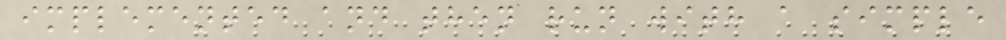implemented and then run with a simple
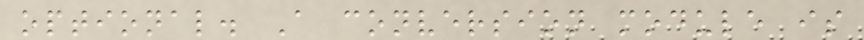optional. A conversion module is
